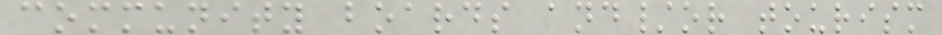community boards and/or tourism
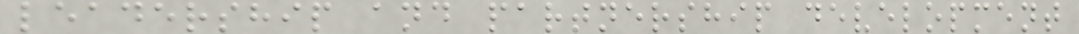leadership and partnership development
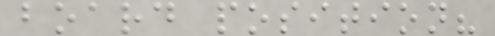board position?
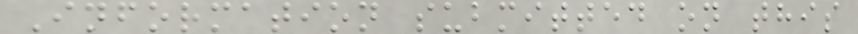Information submitted on this
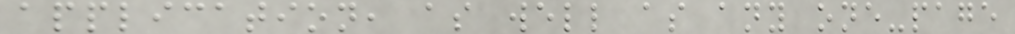application, as well as any one-page
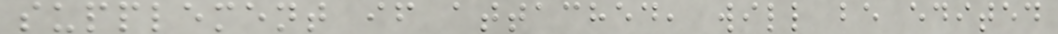supplement if attached, will be edited
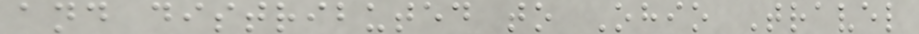and distributed to Ohio Travel
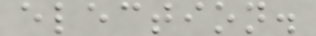election.
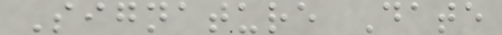Signature Date
